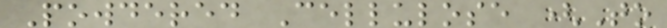Powdered Cellulose (To
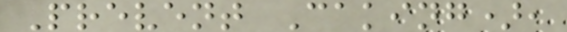Prevent Caking),
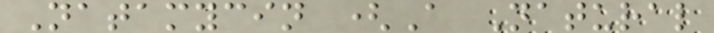Natamycin (A Natural
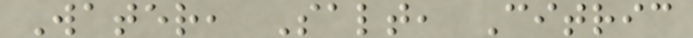Water, Salt, Citric
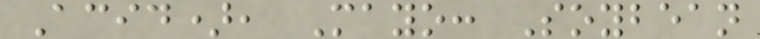Acid), Mayo: Soybean
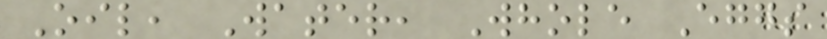Oil, Water, Whole Eggs
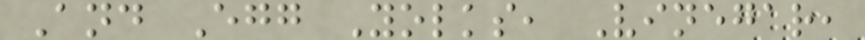And Egg Yolks, Vinegar,
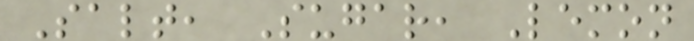Salt, Sugar, Lemon
